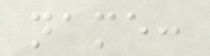name:
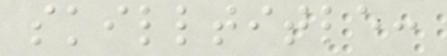skilltitle:
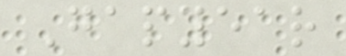Gapyear
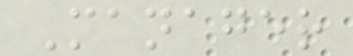Manager
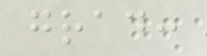grad:
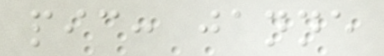pic: janne
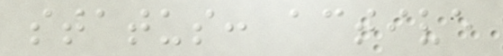status: active
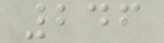246
